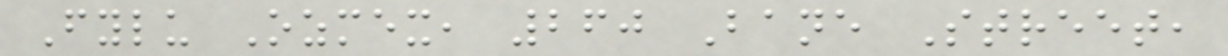Fylu Ozmex, 260 Bane Street,
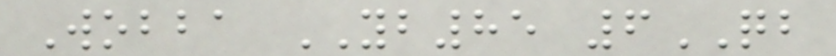Wobba YB85 6QB
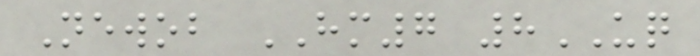Newob HM7 8UQ
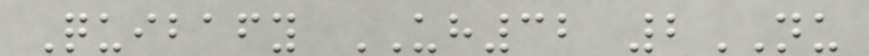Quibafy UH32 2NU
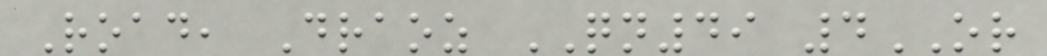Road, Draoz QN49 4OR
